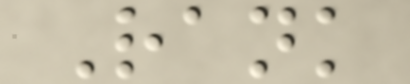Rank
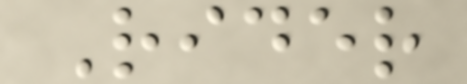Rider
